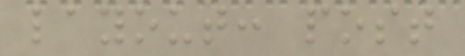layout: post
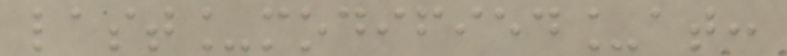last_modified_at:
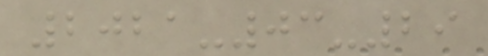2021-03-29
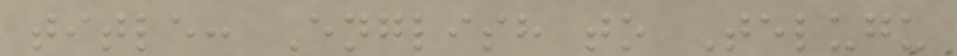title: English to Telugu
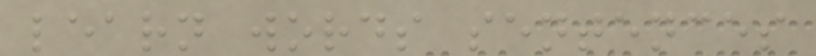learn words sentences
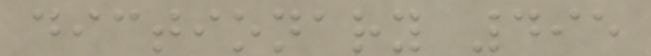dictionary 495
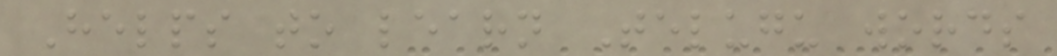Helps to learn Telugu words
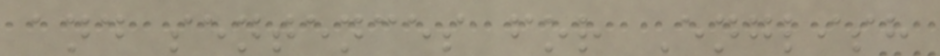and sentences for English
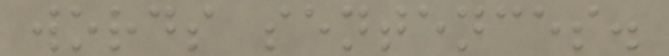words sentences.
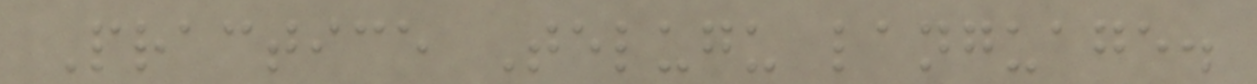Practice Telugu language.
